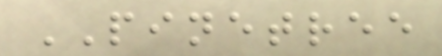PINETREE
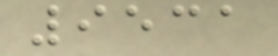9531
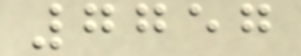7757
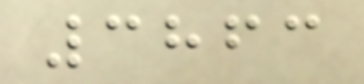3863
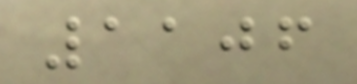1106
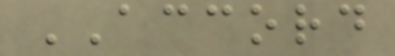ACCORD
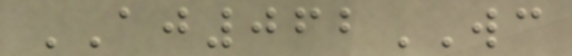AJ062WC
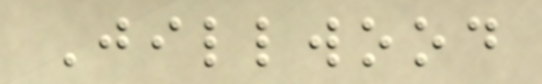Jillwood
